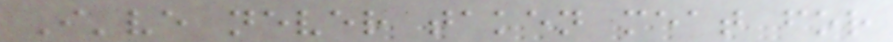I've never taken meat for
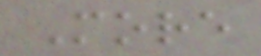More
